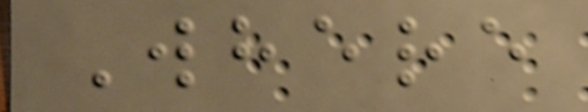Where
